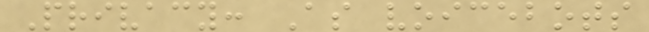Privacy: As voicebots
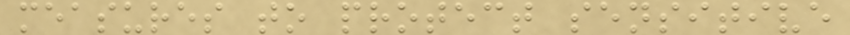measures to protect sensitive
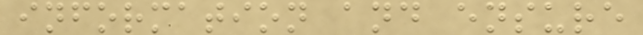information and ensure
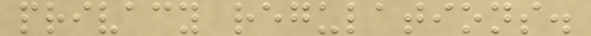privacy regulations.
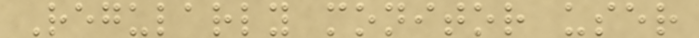Regularly monitor user
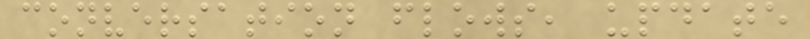conversation flows, update
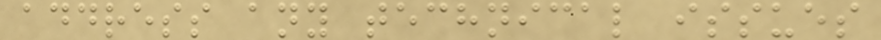address any technical issues
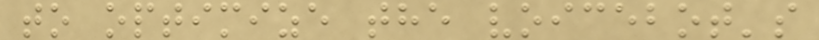to optimize the voicebot's
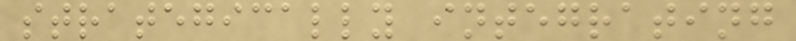strategically integrating
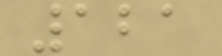121
